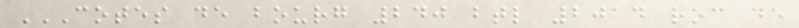COTES DE BOURG 240 BTL 2014 ROC DE
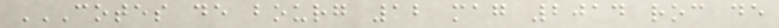COTES DE BOURG 12 MAG 2014 ROC DE
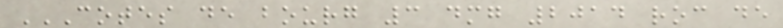COTES DE BOURG 3 DMG 2014 ROC DE
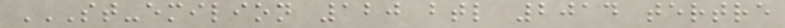ST-EMILION 120 BTL 2014 TERTRE
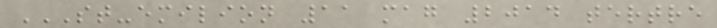ST-EMILION 11 MAG 2014 TERTRE
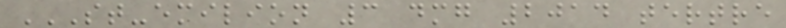ST-EMILION 3 DMG 2014 TERTRE
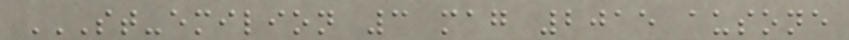ST-EMILION 3 MAG 2015 AUSONE
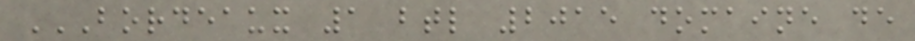BORDEAUX 1 BTL 2015 DOMAINE DE
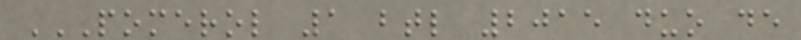POMEROL 1 BTL 2015 DUO DE
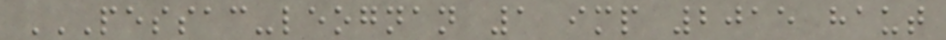PESSAC-LEOGNAN 1 IMP 2015 HAUT
